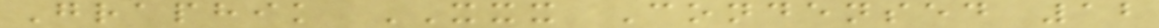Graphik XXX Condensed 12
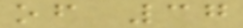of 37
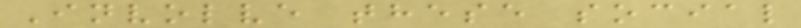Involve these social
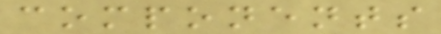components
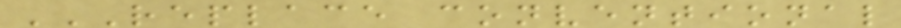REPLACE CONVENTIONAL
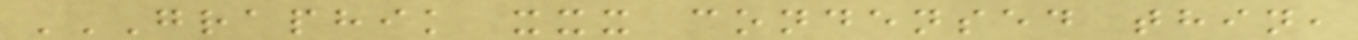GRAPHIK XXX CONDENSED THIN,
